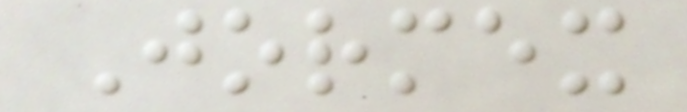Jormex
